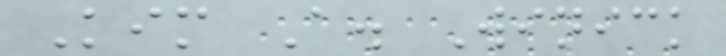Kim A. Winick
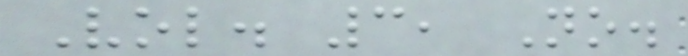Vol. 3, No.
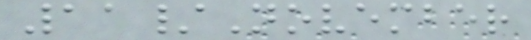11/November
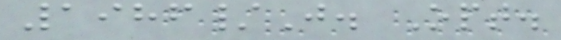1986/J. Opt.
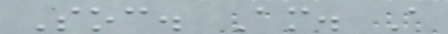Soc. Am. A
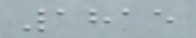1815
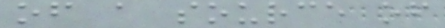of a source of
